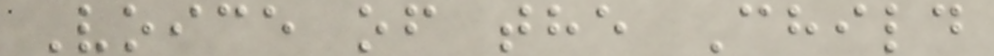Voice of the Child
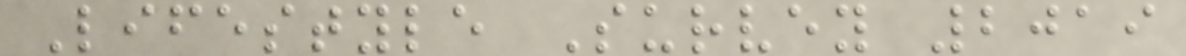Lifestyle Survey 2019
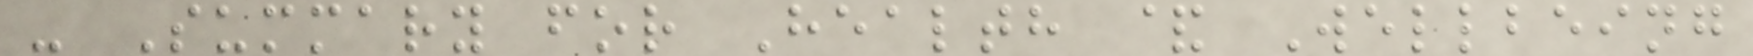- Summary for Health & Wellbeing
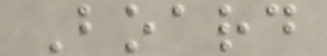Board
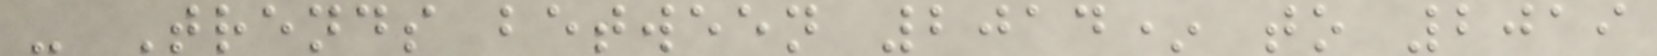- Trends between 2014* to 2019
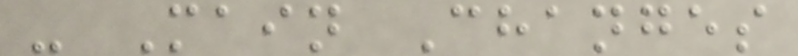- Main Changes
